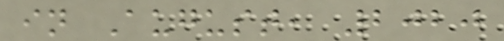in August, 2020
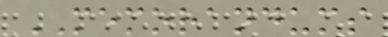MEMORANDUMS
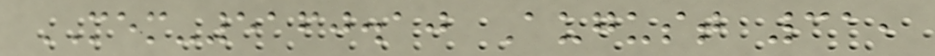MEM-5160.10 August 31,
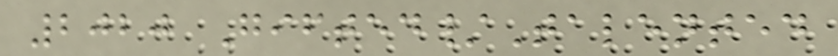2020 Gifted/Talented
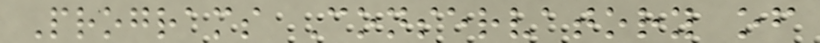Programs Conservatory of
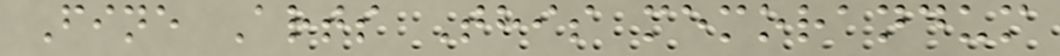Fine Arts This memorandum
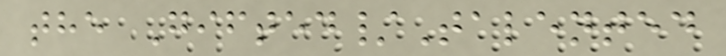the Gifted/Talented
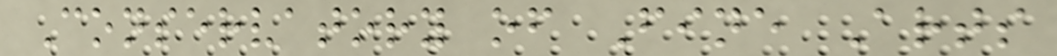Conservatory of Fine Arts
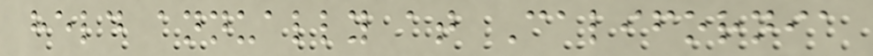held annually at California
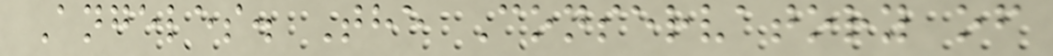Angeles. The Conservatory of
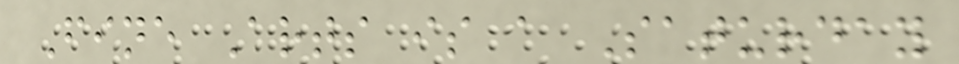Fine Arts is a Saturday
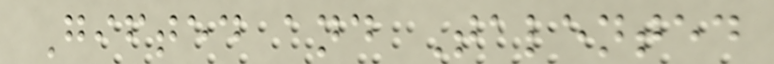Gifted and Talented
